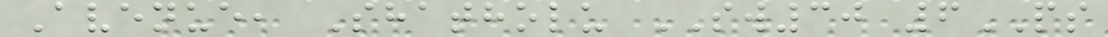Avenue, Shatholu SW30 6PS
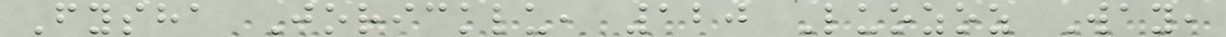Fysha Joricklu, 120 Luozoz Way,
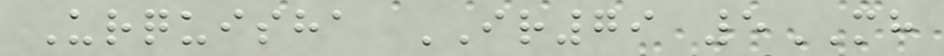Urquisha IR79 5MH
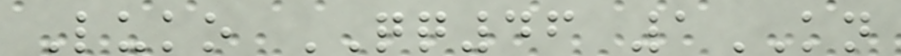Luko QQ46 1KN
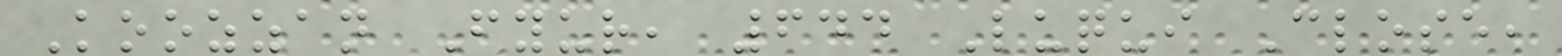Koozzan Fyur, 644 Luqui Close,
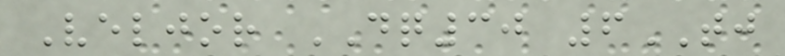Veljor DQ30 6TJ
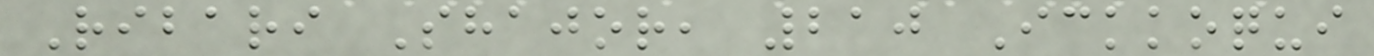Ribari Shajor, 210 Ickkoqui
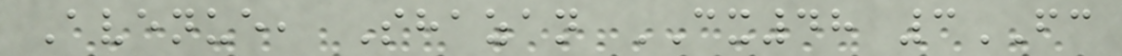Avenue, Shazan CX48 3FC
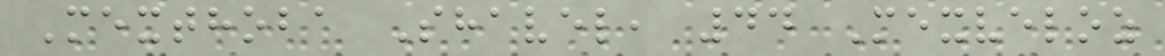Mexthoba Shavel, 44 Mexveloz
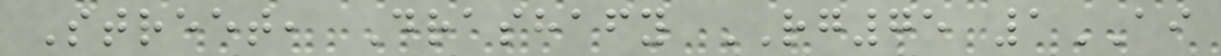Street, Drashafy RG75 1AI
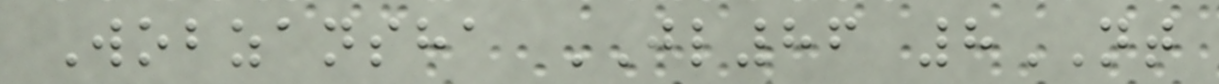Wobzansha JL86 8NT
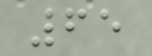65
